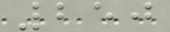250
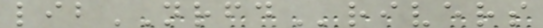libNRFDrivers
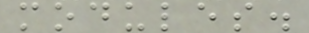modules.
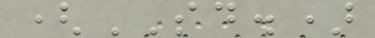(SD.)
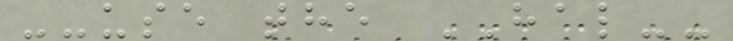--use the HAL--
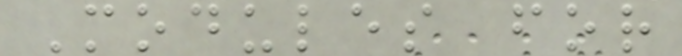Modules for
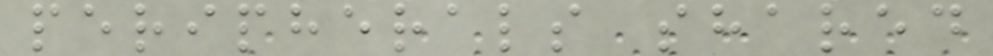peripherals shared
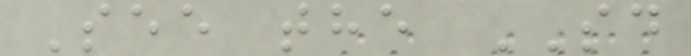See the SD
